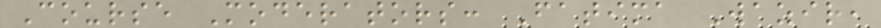Course Moderators: Fatima Wazir,
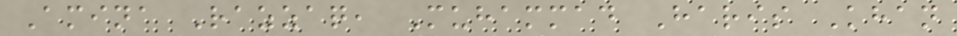Amina Razzaq, Muhammad Haris Khan
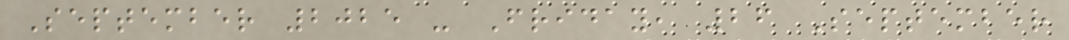September 2025 - Friday, 26 September
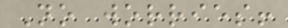No worries!
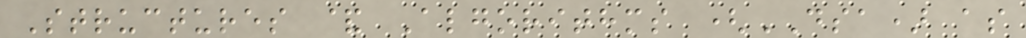Structures & Algorithms (DSA) as
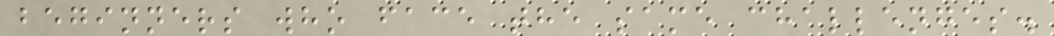beginners who face the same challenges.
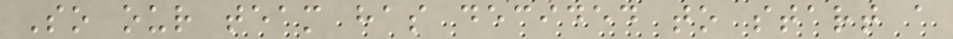So our team has decided to start a
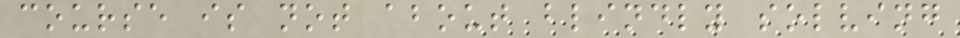course is not about blindly solving
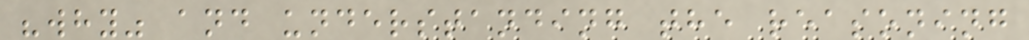"why" and understanding the reasoning
